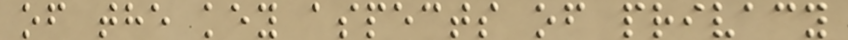of the key aspects of privacy
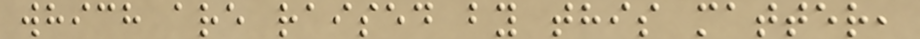which are raised by this matter,
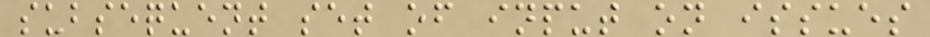subsequent set of input on issues
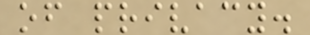of privacy.
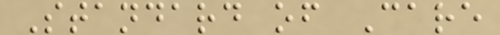Standard of Care
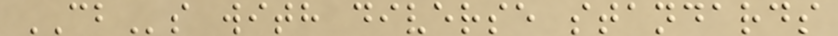CBs with diverse standards
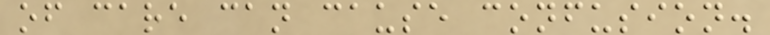of care can cause confusion.
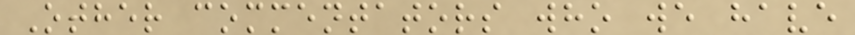Other commentators who we have
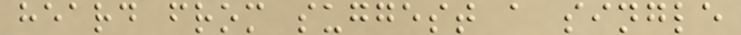heard from suggest a single
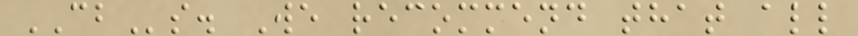CBs. We recommend that all
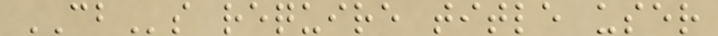CBs require title user
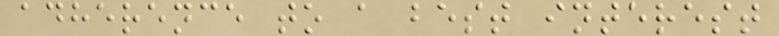adherence to a best interest
